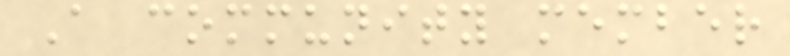A community member
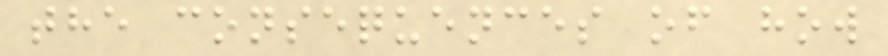the consequences of how
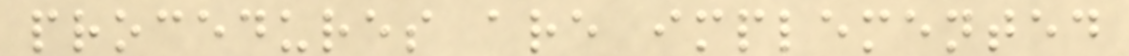procedures are implemented
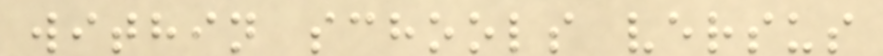within schools versus
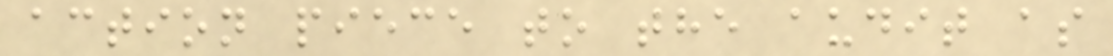action piece to the audit as
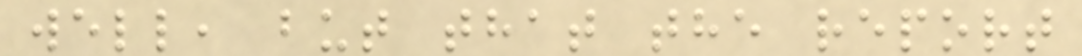well, but that the report
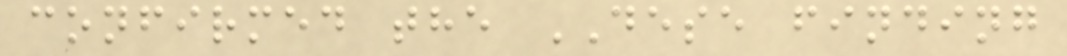confirmed the DESE finding
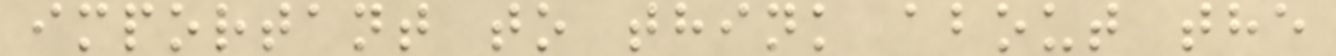important to think about the
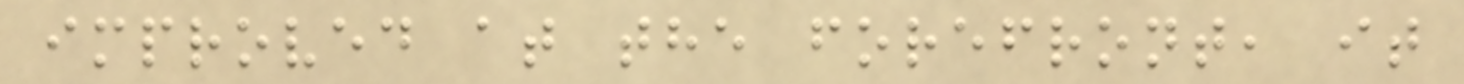improved at the forefront, it
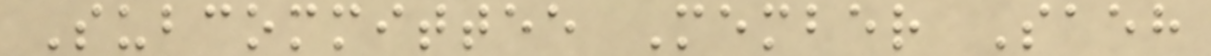Subcommittee Member Saeh
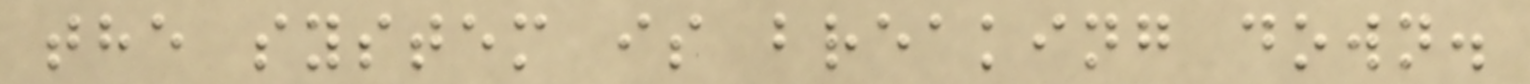the system is breaking down.
